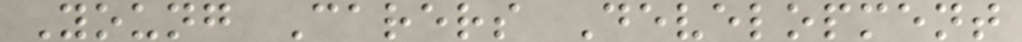Young Carers Development
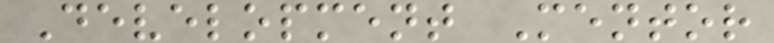Development Mentor
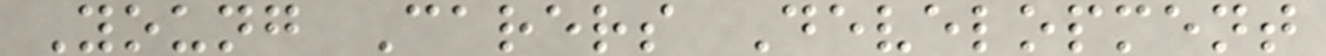Young Carers Development
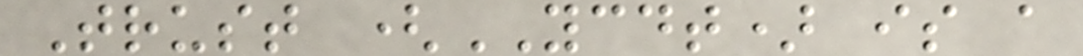Trust (YCDT) is a
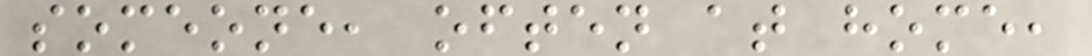someone, often at home,
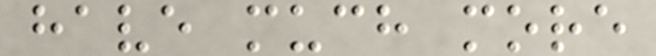have much more
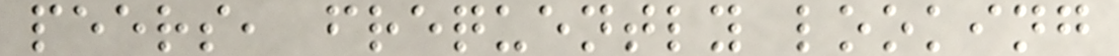peers, frequently looking
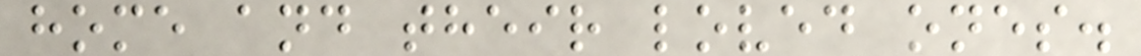home and their loved ones.
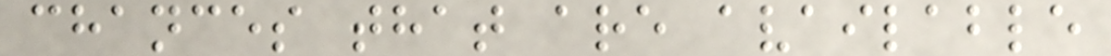chances that are available
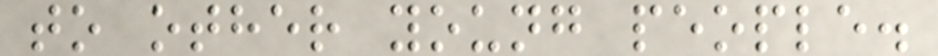to other young people.
